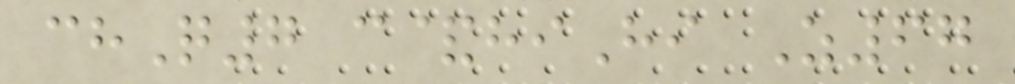chQ7 c&hiHi Z67
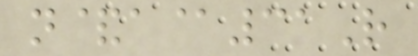n&a@31R
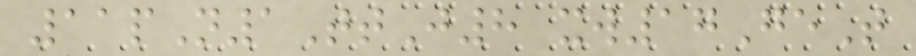11pN1TtJ8 xw17GeT
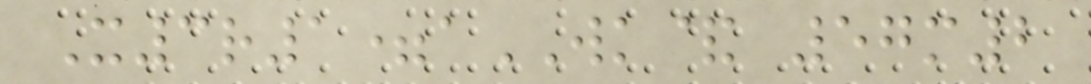X3r1=aWK& 57m2
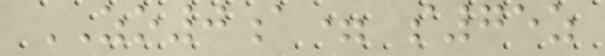ZO0a= s75z
